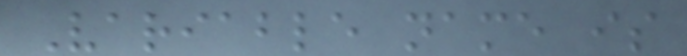Variable name is
